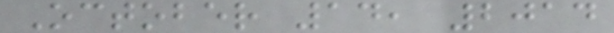October 14, 2014
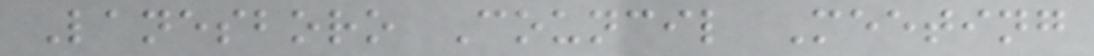Lanesboro Council Meeting
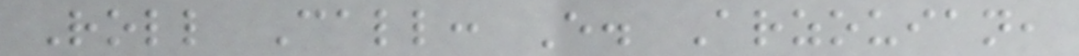Roll Call: E. Arzouian,
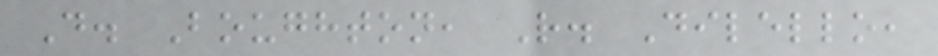D. Boughton, R. Dilello,
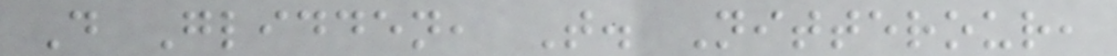D Glidden, T. Nitterour,
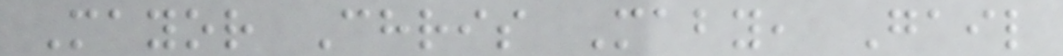Mayor Chris Maby, Gail
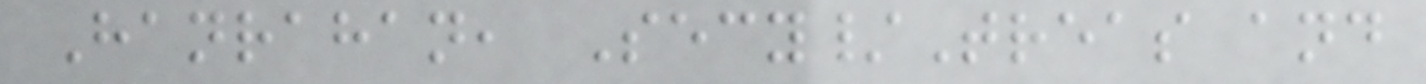Hanrahan, Secy/Treas and
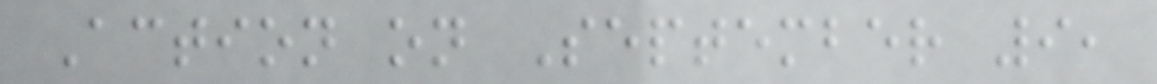Action on September 9,
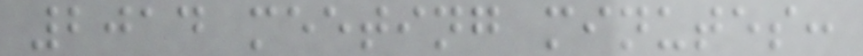2014 meeting minutes:
